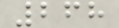268
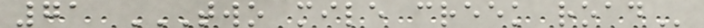71 TWO MILE CREEK ROAD
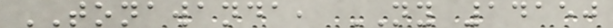TONAWANDA, NY 14150
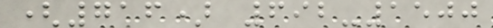(716) 692-1500
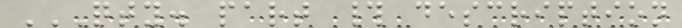QTY. PART # DESCRIPTION
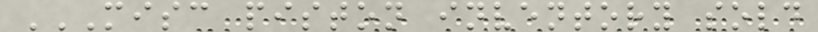MISC PISTON INVENTORY SOLD
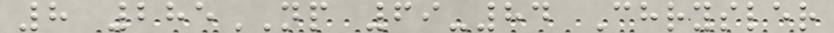8 285NP 69-84 Chrysler
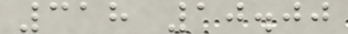318 10.00
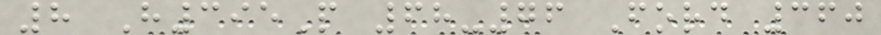8 H395P 68-76 Ford 360
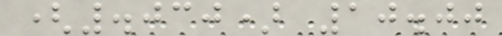(.030) 10.00
